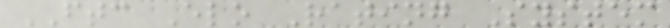FTC Elo Rating System
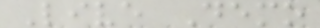Live Demo
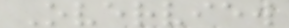Overview
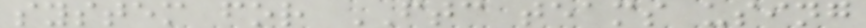system for FTC teams using
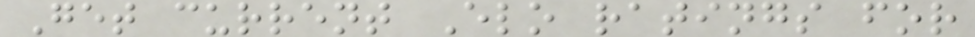Get current Elo ratings for
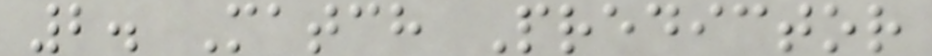2. Match Predictor
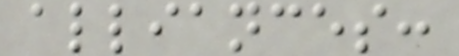alliances:
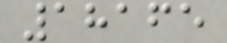18165
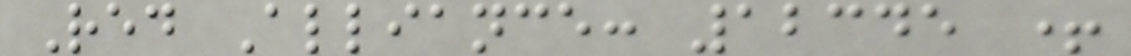Red Alliance: 12345 +
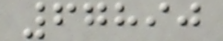67890
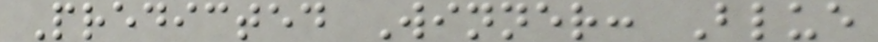Predicted Winner: Blue
